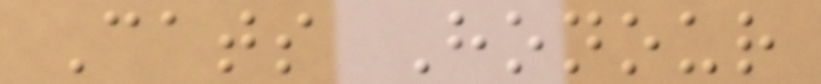Cats Honour
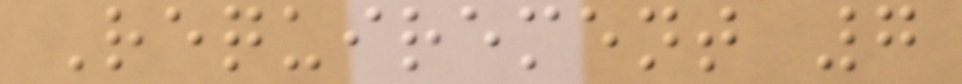Requirement 7
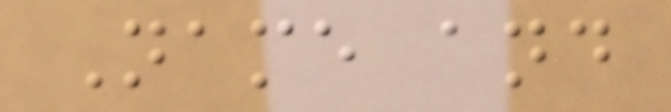Name and
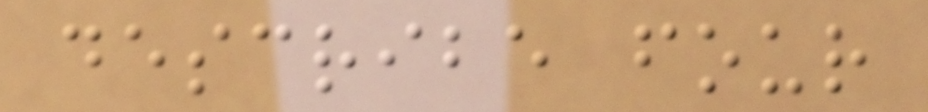describe four
